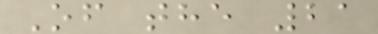Of the 21
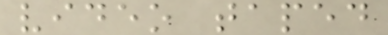video taped
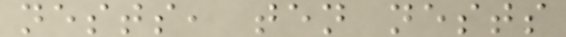nests, ten nests
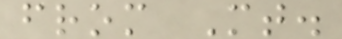from Mt.
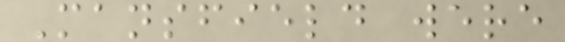Mansfield were
